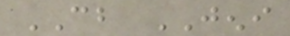CB JENI
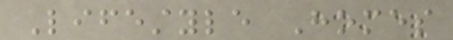Lifestyle Homes
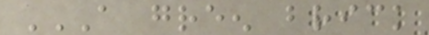A GREEN BRICK
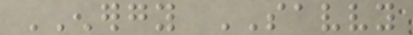ENERGY SAVVY
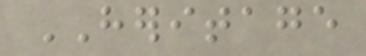HERITAGE
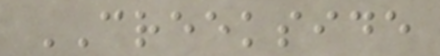CREEKSIDE
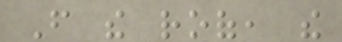From the roof, the
